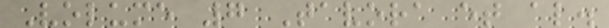Volume 7 Tavora et al.
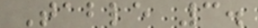Table 3.
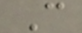C
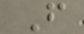F
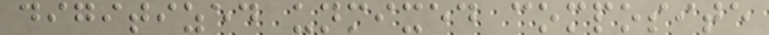digitized unmixed composite
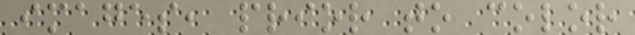images, prior to color
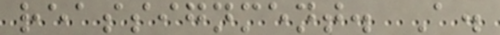reassignment. A.
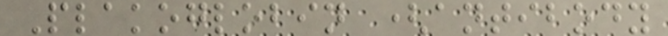Plakoglobin (antibody
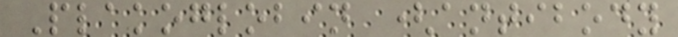Plakoglobin (antibody
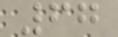67
